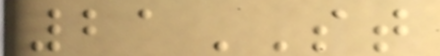21ST
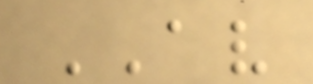AV
